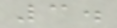3.
